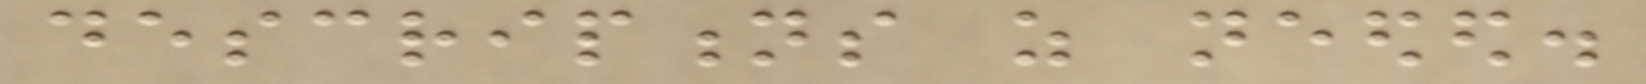descriptions as needed.
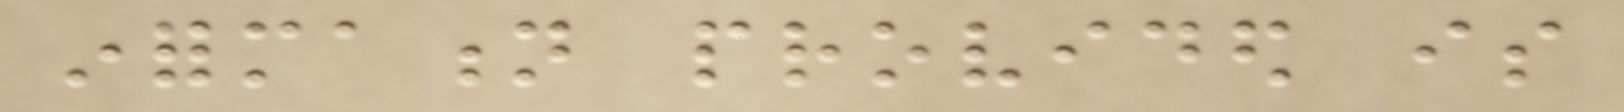information provided is
